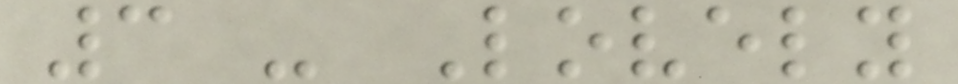3 - Lovely
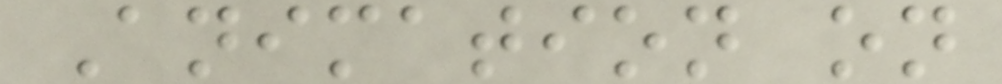Animation on
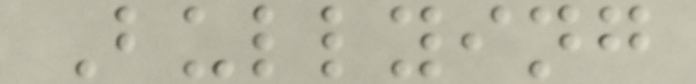Bullying
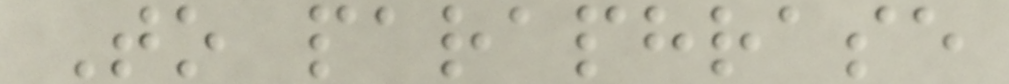To paraphrase
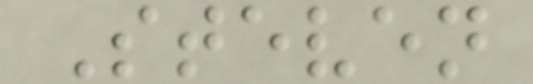Steven
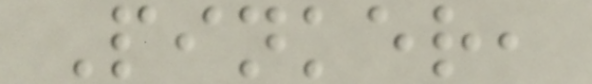Pinker,
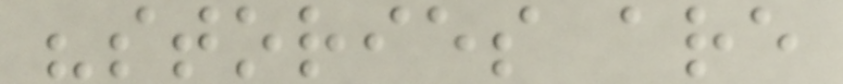"stories are
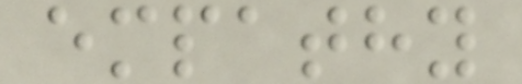empathy
